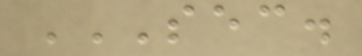SEC.
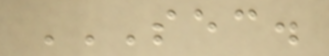SEC.
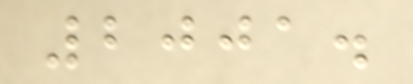2001.
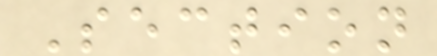Section
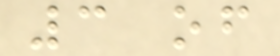3 of
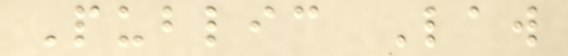Public Law
